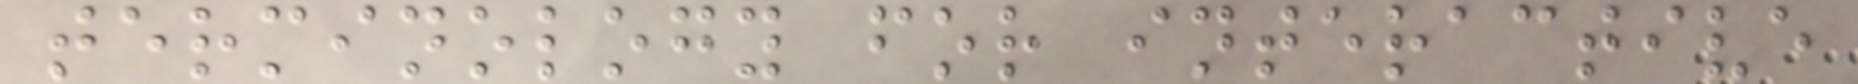terminology for interactive
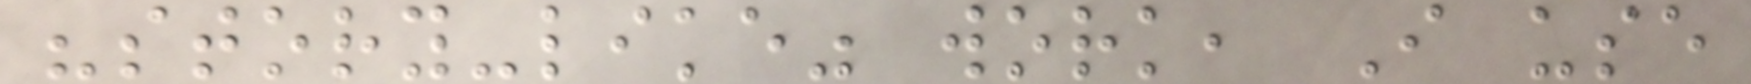"story-like" work, I use
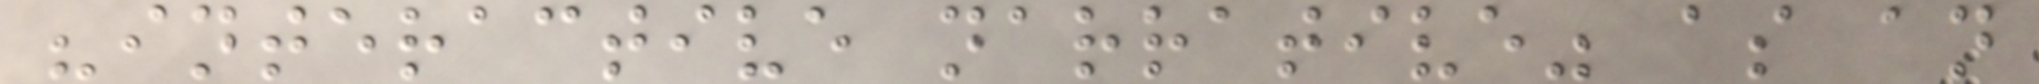"interactive narrative" as an
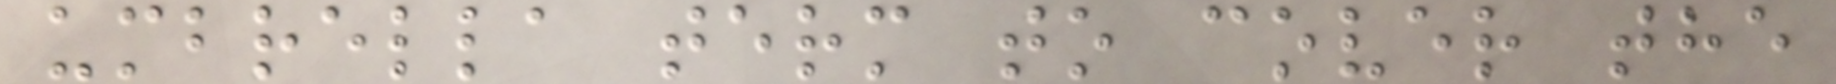umbrella term to cover the
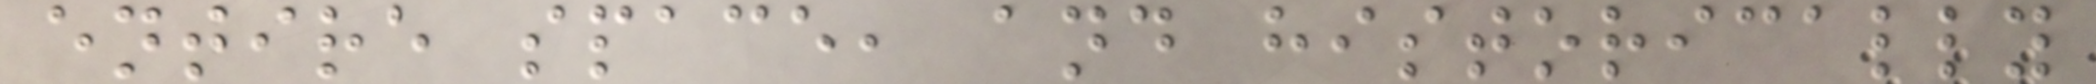entire space, and historically
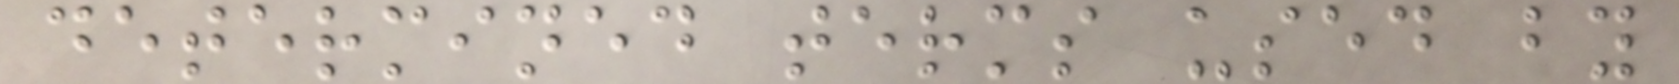determined terms used by
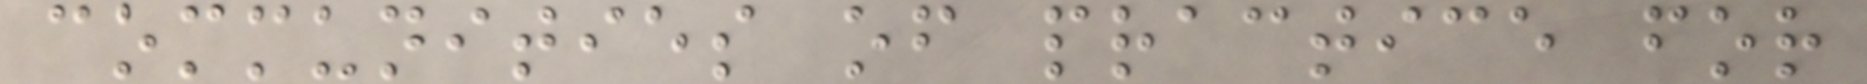communities of practice for
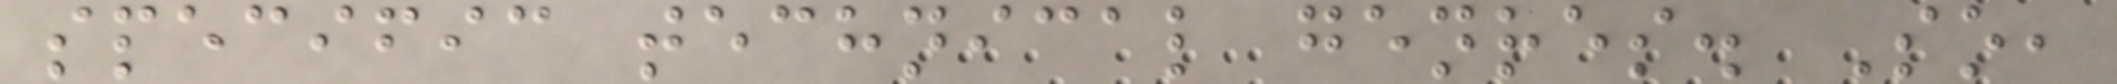specific technical genres. So,
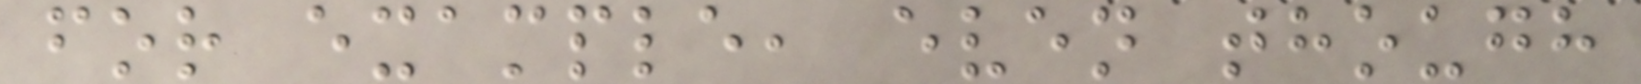for example, even though
